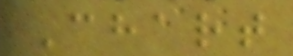Chart
